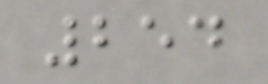254
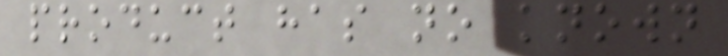product has no known
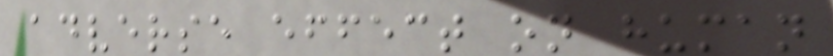adverse effect on human
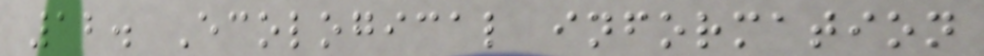12. Ecological information
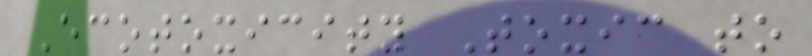Ecotoxicity Toxic to
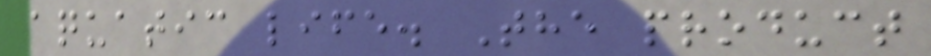aquatic life. The product
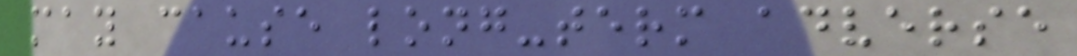may cause long-term adverse
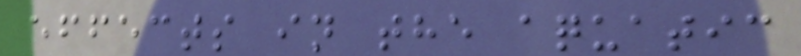effects in the aquatic
